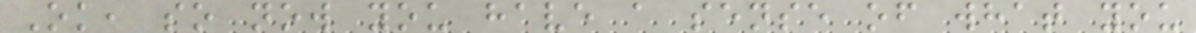Ok, so now you have a sense of what you
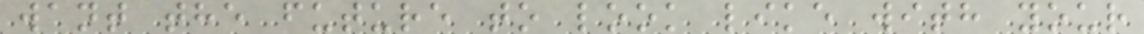want the future to look like with your
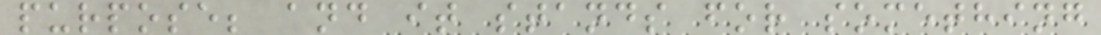purpose; and it stands for something
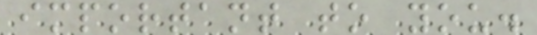important to you.
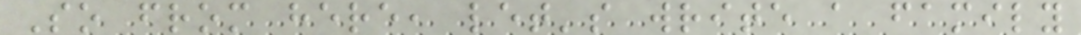So from here, let's write a family
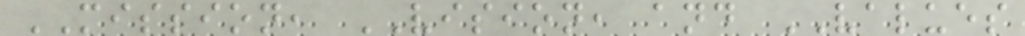MISSION, VISION, and VALUES
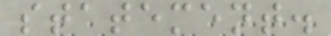statement.
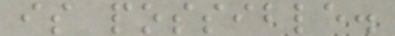is possible.
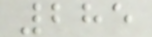285
